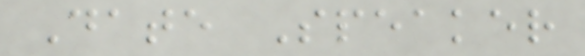Date Speaker
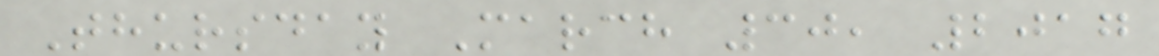Thursday March 30, 2017
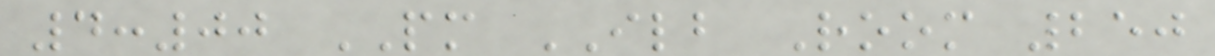4:00 PM ILB Room 250
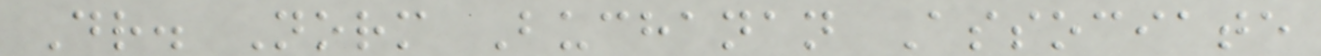Dr. Norm Buchanan Associate
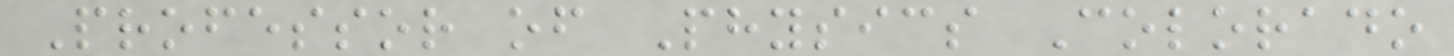Professor of Physics Colorado
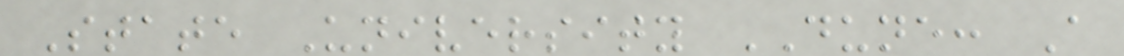State University DUNE: A
